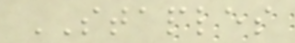STAPLES
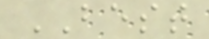BEST
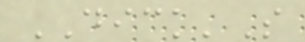DICK'S
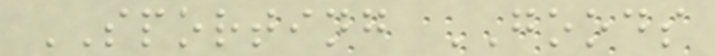SPORTING GOODS
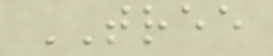TREE
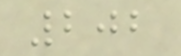202
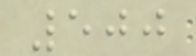500
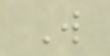W
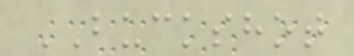BUCKSHOT
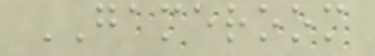GAMEROOM
